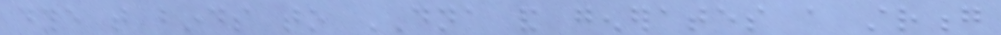dye that binds to DNA and generates a strong
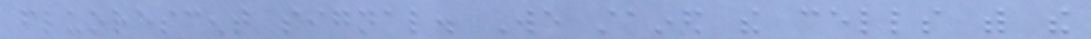fluorescent signal. We stained the cells with the
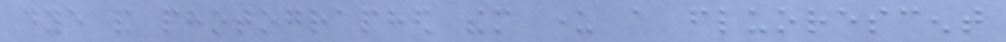dye and photographed them under a fluorescent
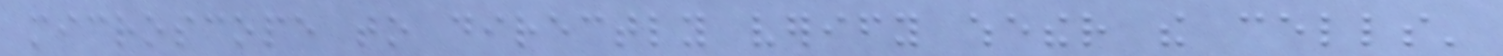microscope to directly verify whether the cells'
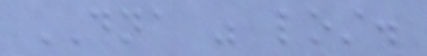DNA was lost.
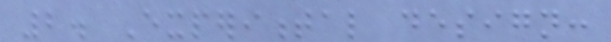2. Experimental design:
